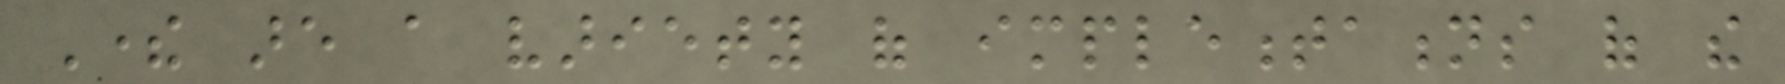There are a variety of implementations of the
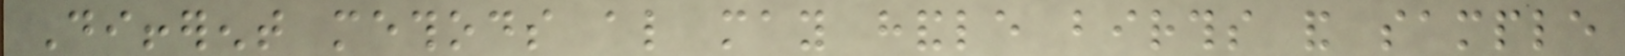Different methods also may handle births and sample
